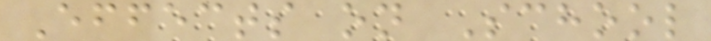Effects on School
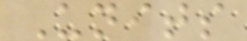Units
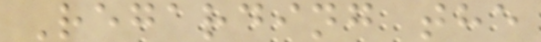Regarding the
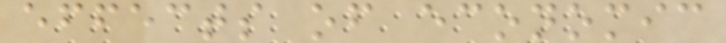effects of economic
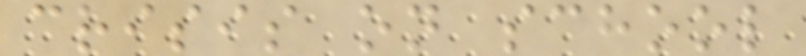crisis on school
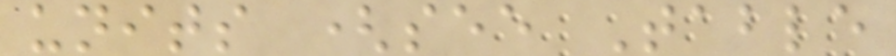units (see Table
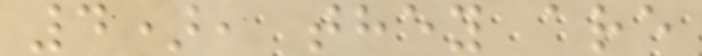4), they are
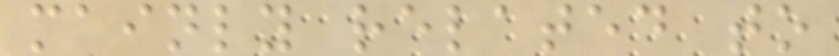mainly related to
